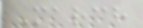March
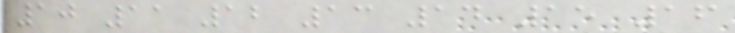10 11 12 13 14 15 16
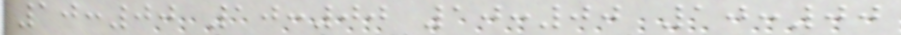10:00 10:00 10:00 10:00
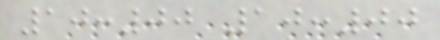10:00 10:00
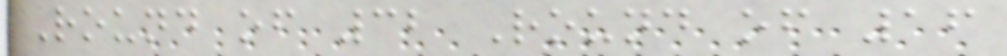Round of 32 Round of 16
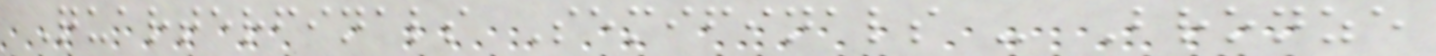Quarterfinals Semifinals - Bronze
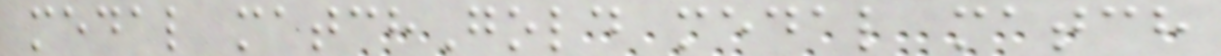medal matchGold medal match
